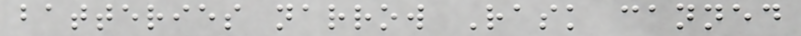batteries narrow Rask canned
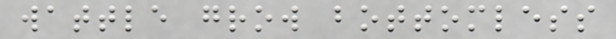wattle grow bottomless
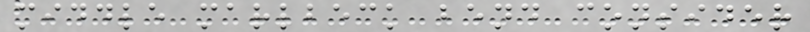middle marlbeck bend consider
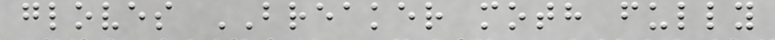gloves BREAKER moth fully
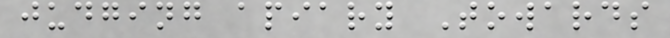judging apiary Towards
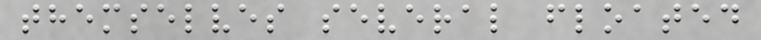themselves several floated
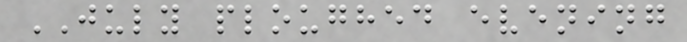JULY ploughed evening
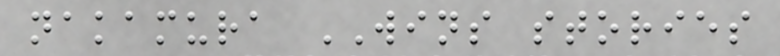nakamura WINS stories
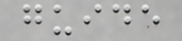guide
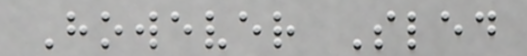However Sled
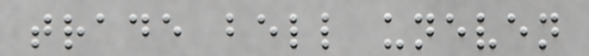trade bell uneven
